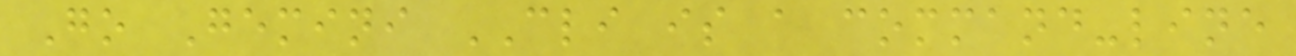Go Gemini CLI is a command-line
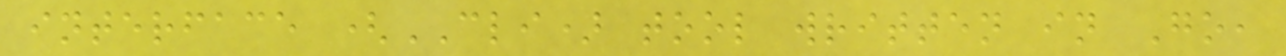interface (CLI) tool written in Go,
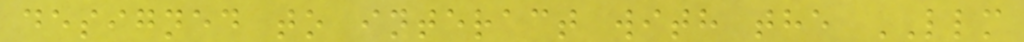designed to interact with the LLM
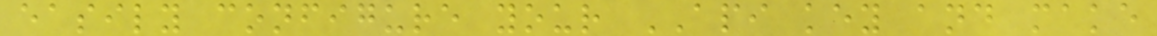easily configure your API key and make
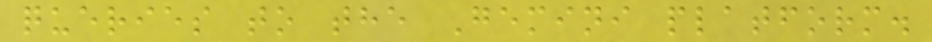queries to the Gemini platform.
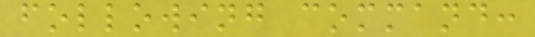following command:
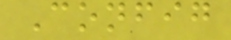Config
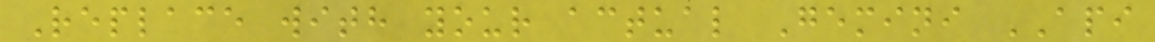Replace with your actual Gemini API
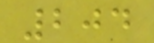204
